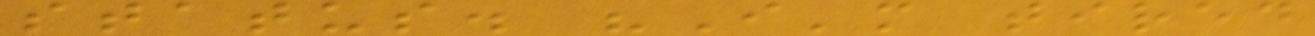status. "I'm tired
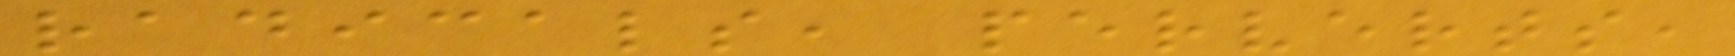radicals, perverts,
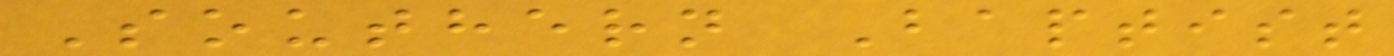Southern Baptist
